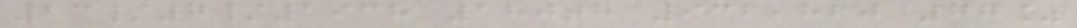23/7/1938 180th 932,820 77%
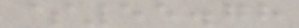$55.78
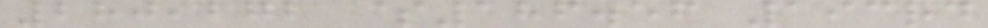280,272 $186.56 193rd
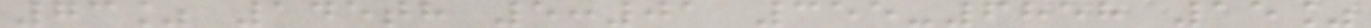73% 145th 5:01 355-6858 15%
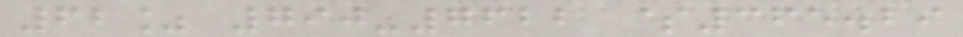62% 790-7622 $365.29
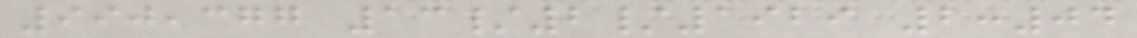990,377 13/2/1929 2:04
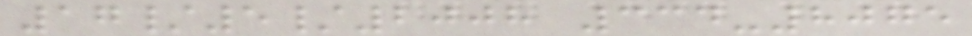17/5/2008 334-8075
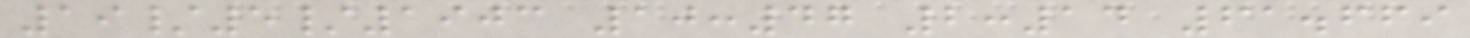19/5/1903 10:47 2:14 61.669
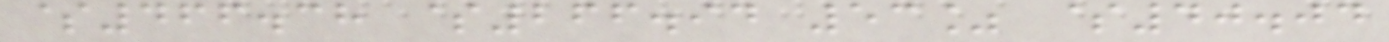$466.38 $266.94 53% $40.04
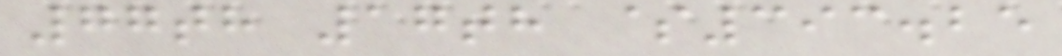77th 17th $393.25
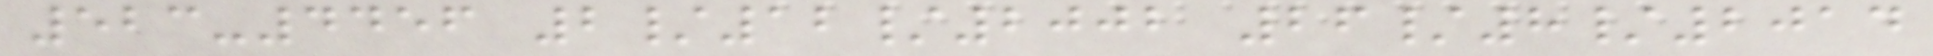523-4456 2/12/2002 26/8/2014
